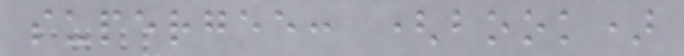supergee: (book)
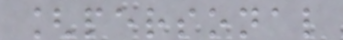[personal
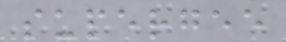supergee
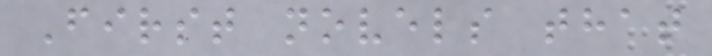First novels that
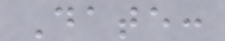Date:
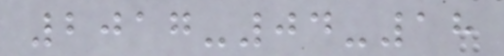2017-04-18
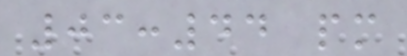03:44 pm
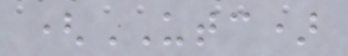(UTC)
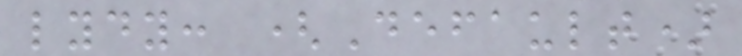lydy: (Default)
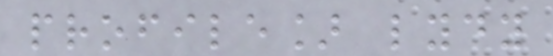profile] lydy
